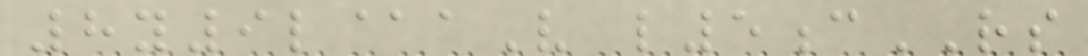8y9l@aV l5cRS
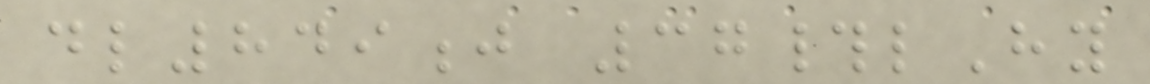dl849j 37#lHy
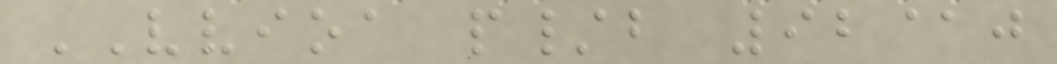VVIOA p/b 92@j
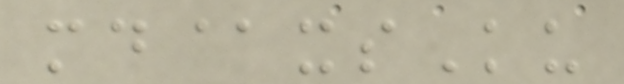md@xsKu
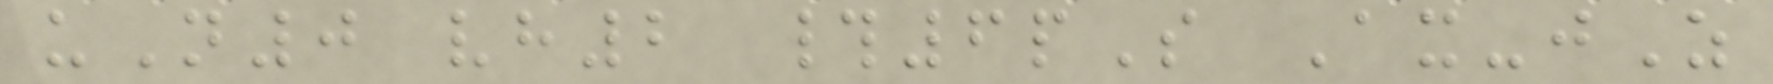uN0 vh2 #6pS Ax-jZ
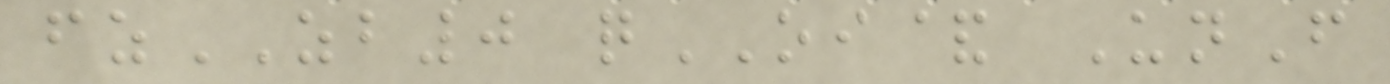fzZB0 qOI& UnF
